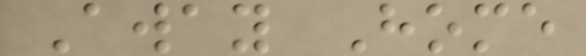Away Home
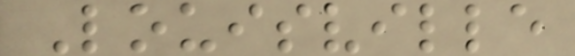Louisville
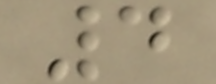4
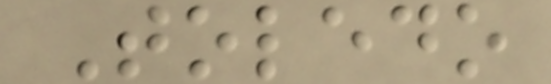Toledo
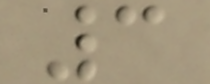3
